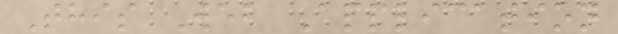This Web Application
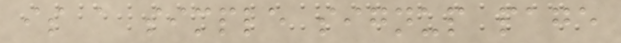is a simple signup page
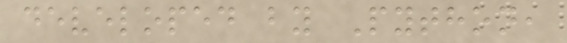developed by Python,
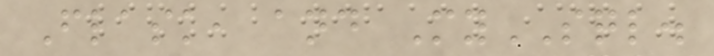Flask, and MySQL.
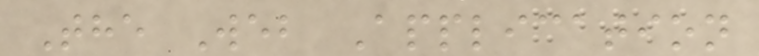The Web Application
